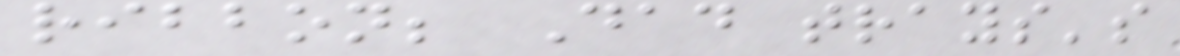ribbon; Dad trays's
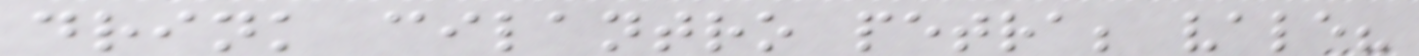drink cilantro petra; vale?
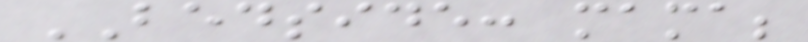BEDSIDE: mama;
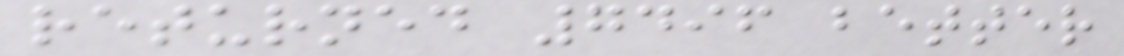returned 7496 better
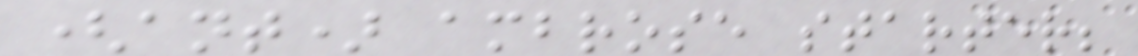(ant) ambrose starter;
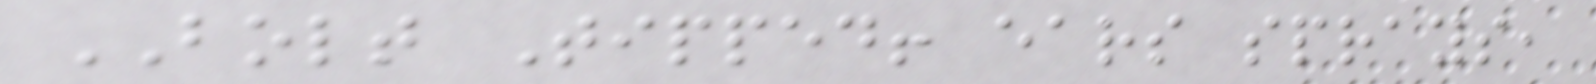BOLT Tipped! ears sprays,
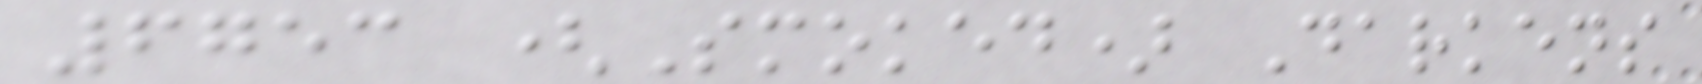6753 (Smoked) Darkens
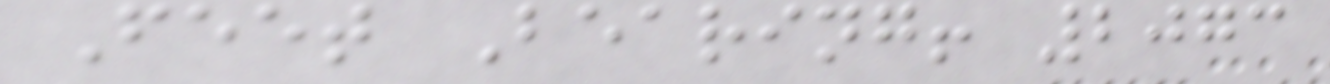Feet Bearing! 2073
